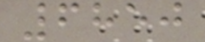6850
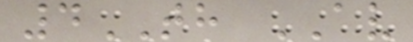4TH AV
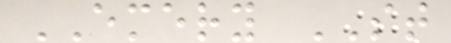EMERY ST
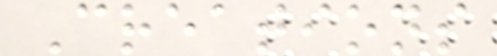Creations
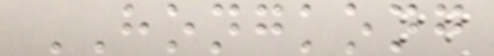HONGKONG
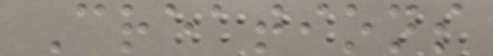Creations
